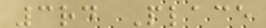3rd Place
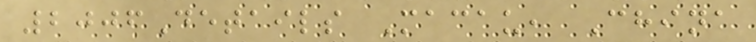2006Details Macau, China
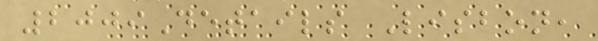2009Details Lisbon,
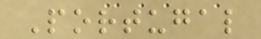Portugal
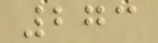273
